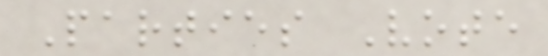Parties Vote
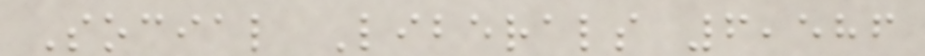Social Liberals 6,586
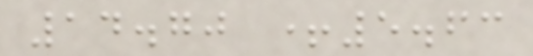14.70 +5.63
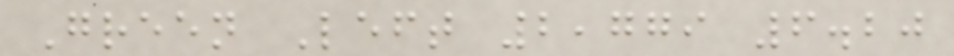Green Left 2,779 6.20
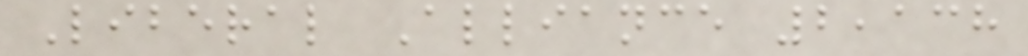Liberal Alliance 2,138
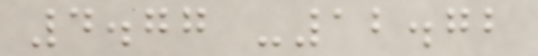4.77 -12.72
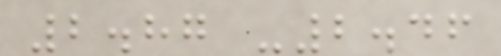2.87 -2.46
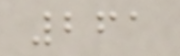261
